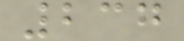237
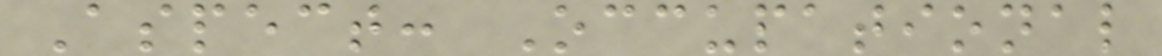Aspect: Occupational
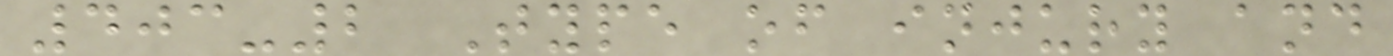403-2 Type of injury and
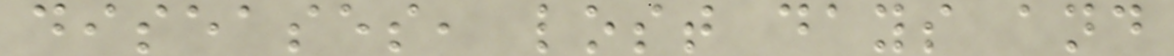diseases, lost days and
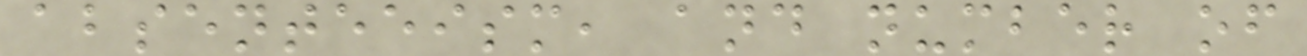absenteeism, and number of
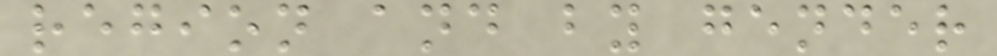region and by gender
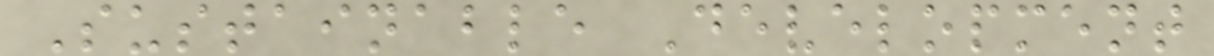Sustainable Development
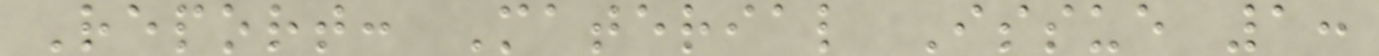Report: Material Issue 1:
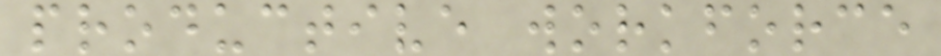productive workforce
